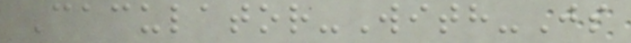Caculator-With-Js
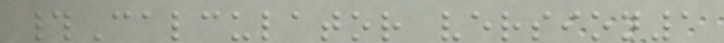#Calculator version1
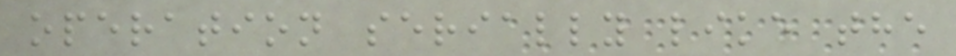operation serially like the
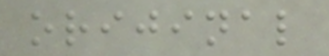orijinal
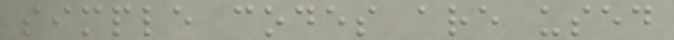simple codes are used
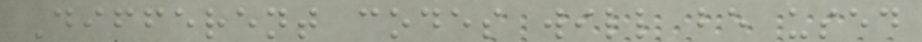Different codes will be used
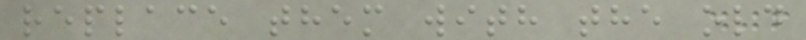replace them with the old
